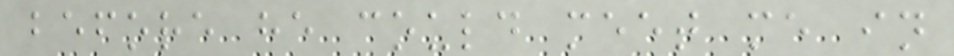before he could meet me in
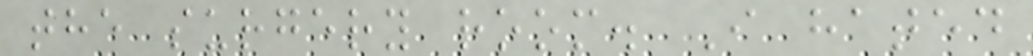the surgery room. I hated
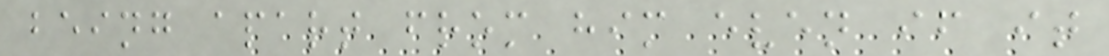being apart from him even if it
